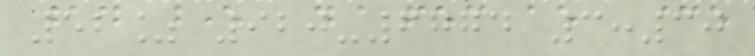52% 920-6774 3:30
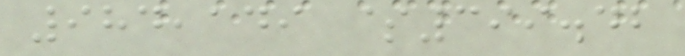984,149 $399.42
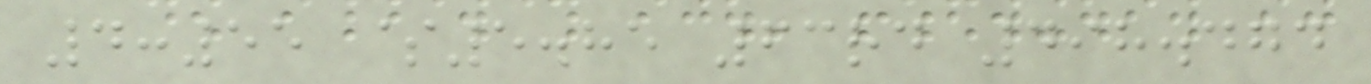4:55 $5.85 63rd 498.474
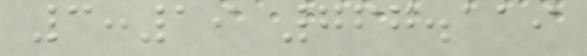3:19 767.119
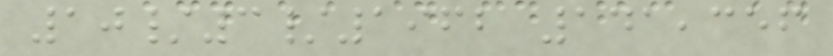10/3/1962 141,356
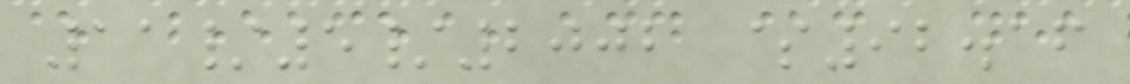11/5/2002 $92.16
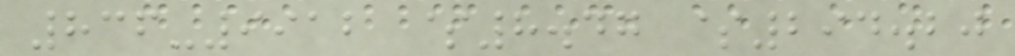836-9912 $8.47 $294.20
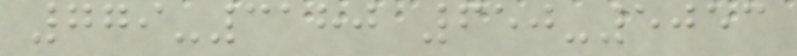779-3180 650-5053
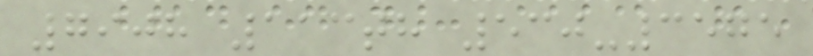7908 113th 530-3575
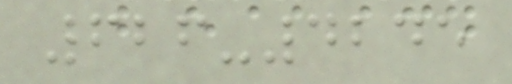626-4245
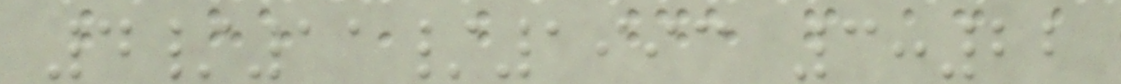4/11/1993 3:22
